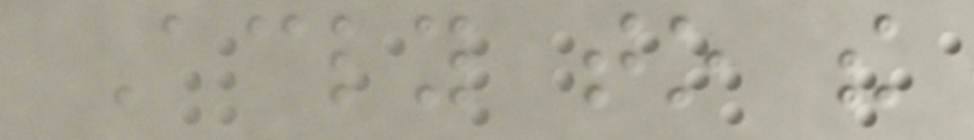Accordingly to the
